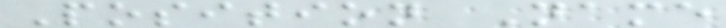Position Name
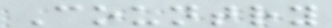Country
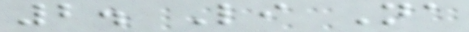2. Li Na
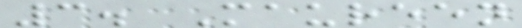3. Maureen
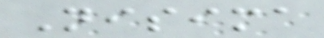Nisima
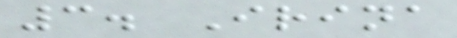3. Irina
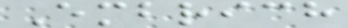Embrich
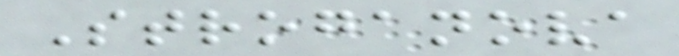Stroganova
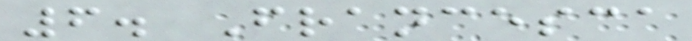6. Francesca
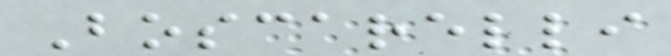Boscarelli
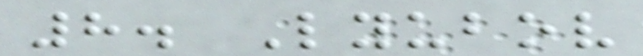8. Lyubov
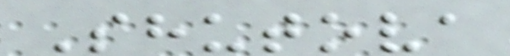Shutova
